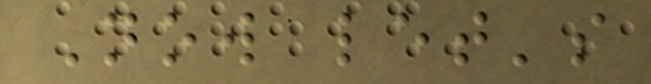Now let's
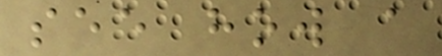see how a
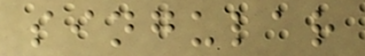singular
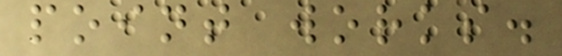point works.
